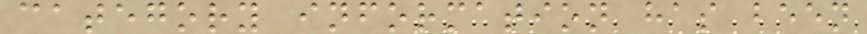category information has been
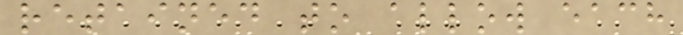retained to allow each
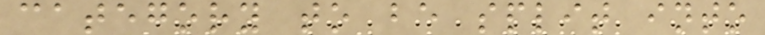category to be split into
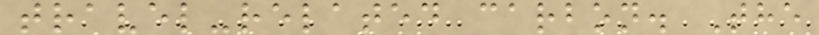travel-related carbon. The
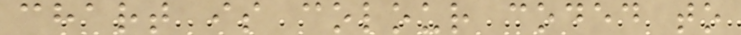chart is colour coded to
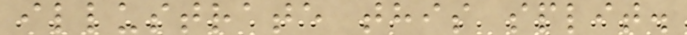illustrate this split.
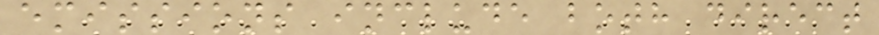emissions include both direct
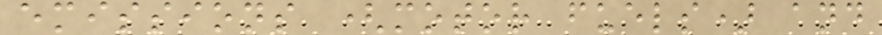emissions (motor fuels) and
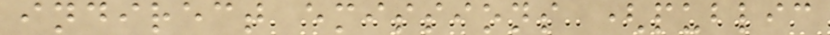indirect emissions (public
